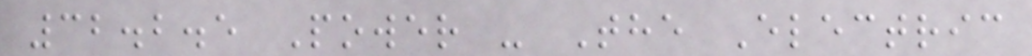32.2.5 Power - The Electric
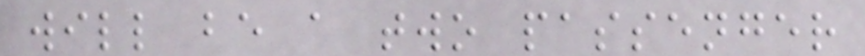will be a two passenger
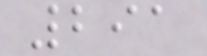291
